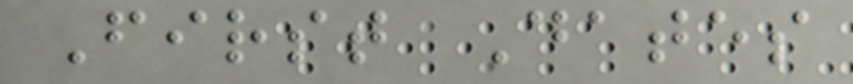First Dates
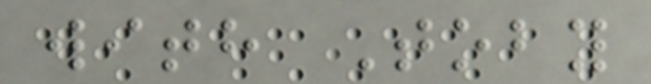with Toby
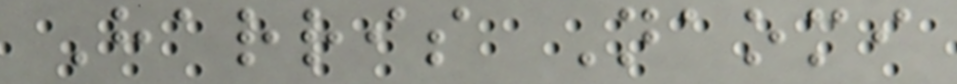Harris Naomi
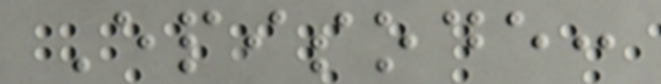Episode:
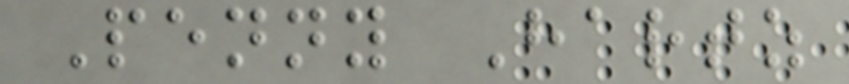Penny Hartz
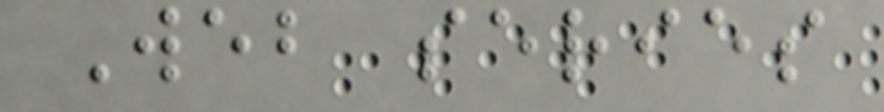Web series
